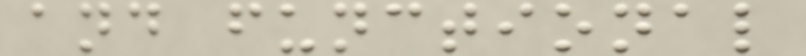and functional
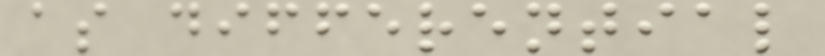as differential
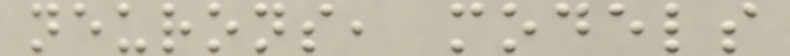neurons, models
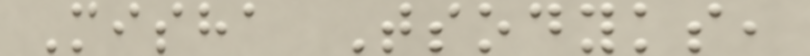Misha Tsodyks,
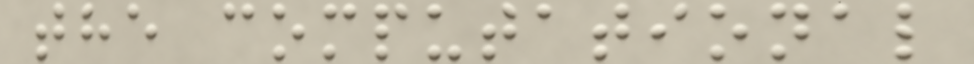the computational
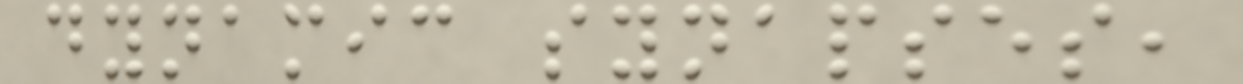dynamic synapses,
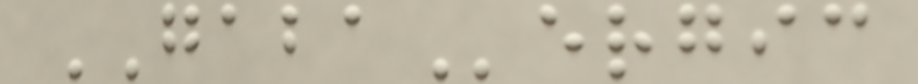GABAergic
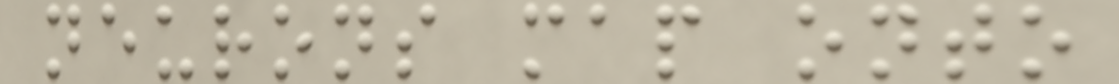neurons map onto
